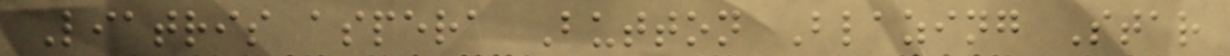Liatris aspera Button Blazing Star
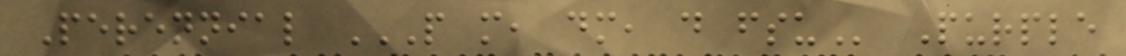Perennial P M, DM, D FSU Purple
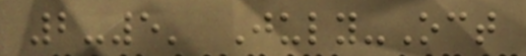2-5' July-Oct
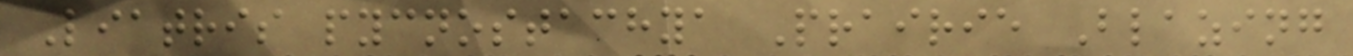Liatris pycnostachya Prairie Blazing
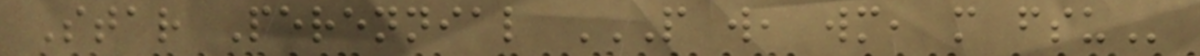Star Perennial P W, WM, M FSU
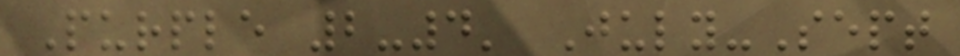Purple 2-4' July-Sept
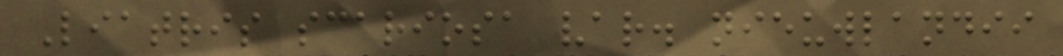Liatris scariosa var. nieuwlandii
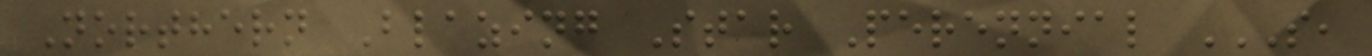Northern Blazing Star Perennial S,
